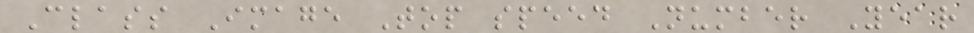Class Image Top speed Number Year
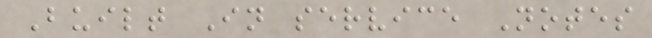Built In service Notes
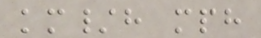km/h mph
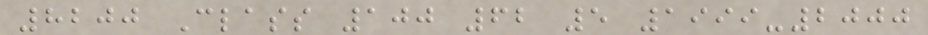8200 Class 100 62 5 1999-2000
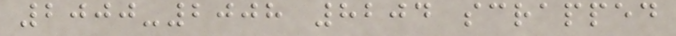2000-2008 8204 scrapped
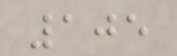105
